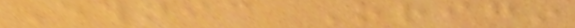Ethnic Origin
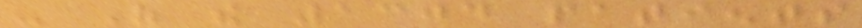- Of the 1304 patients
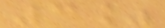3%
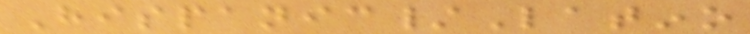Hispanic/Latino
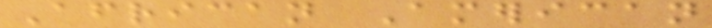African American
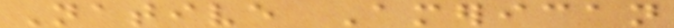Native American
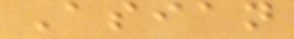Asian
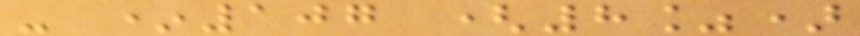- *107 (8%)
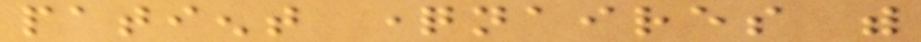patient questionnaires with
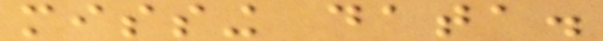missing data.
